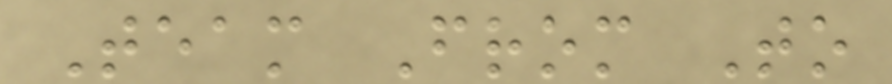Team From To
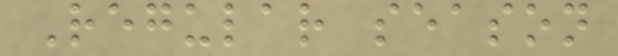Regular season
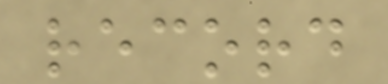record
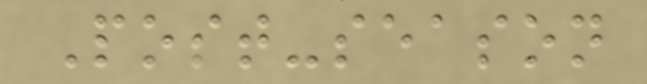Post-season
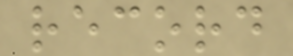record
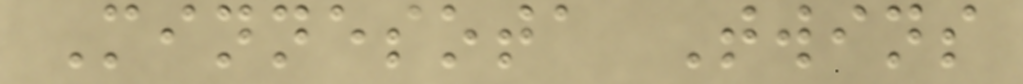Minnesota Twins
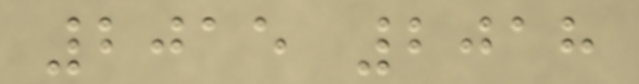2015 2018
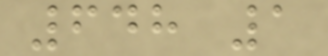648 1
